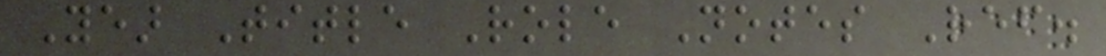Year Title Role Notes Ref.
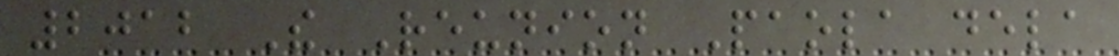2012 The Reunion Paola dela
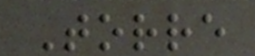Torre
